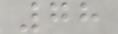78
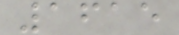1615
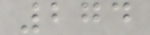274
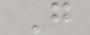G
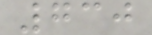730
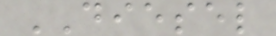DIESEL
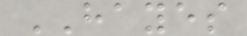HAYES
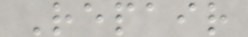Repair
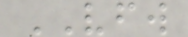VFW
